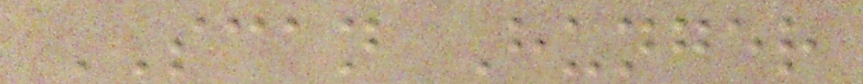SCAN Hunger
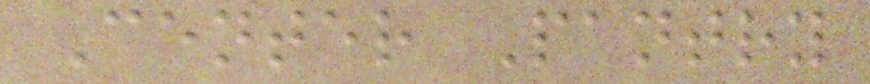Center Pantry
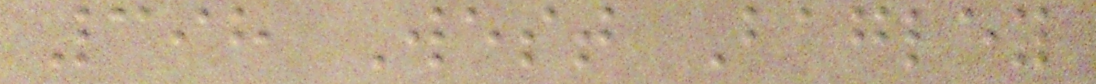398 West Bagley
